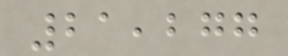21,277
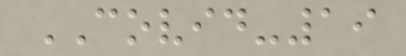COVID-19
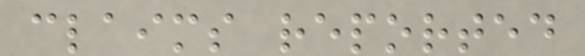claims reported
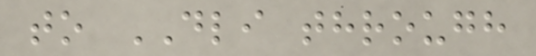to DLI through
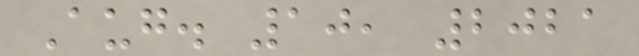Aug. 10, 2021
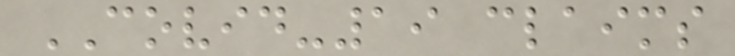COVID-19 claims
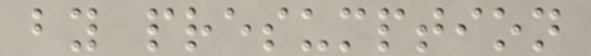by presumption
